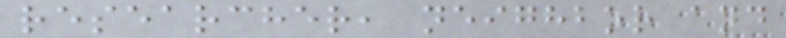researcher, neighbor and
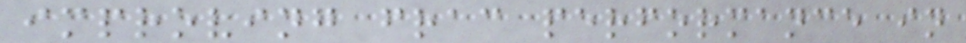improving frac performance in
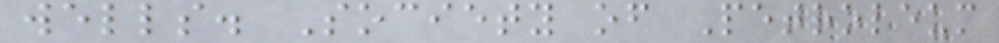wells. Society of Petroleum
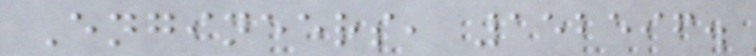Engineers, 152596.
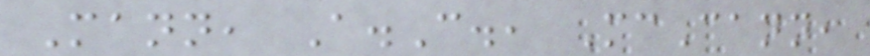Mann, A.C., McCann,
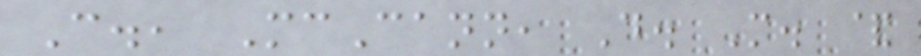C., McCann, D. M. &
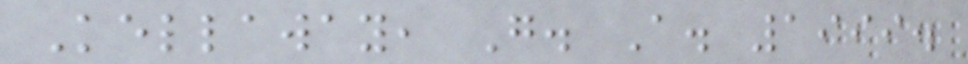Kellaway, G. A. 1999.
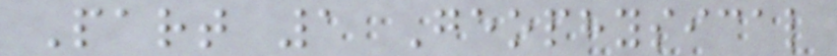Part 1 Geophysical
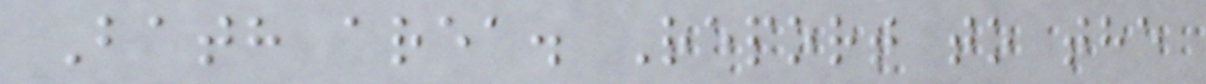Bath area. Report to the
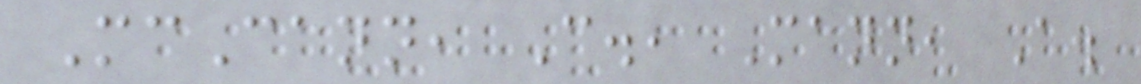McCann, C., Mann, A.
